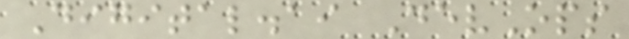Digital.ai DevOps
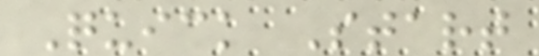Quick Start
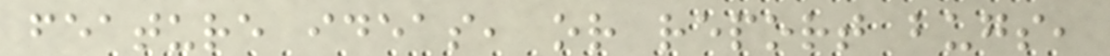feature ideas, or report bugs,
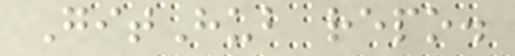GitHub repo.
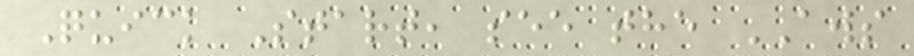Quick Start, see the AWS
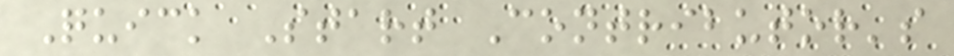Quick Start Contributor's
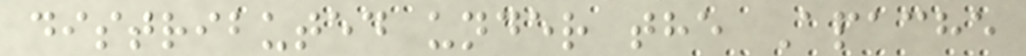distributed under the Apache
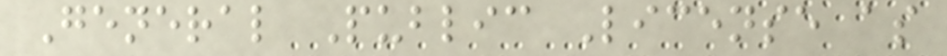General Public License as
